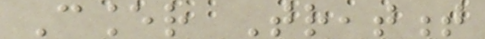Cancer Treatment
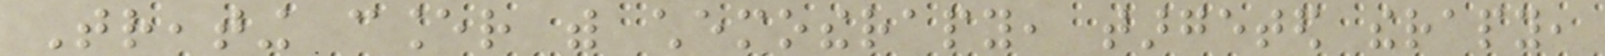Treating cancer with chemotherapy, targeted therapy,
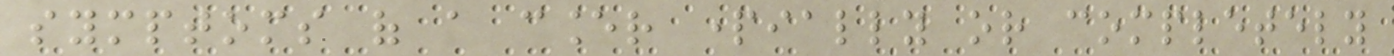symptoms of a cancer partially or completely
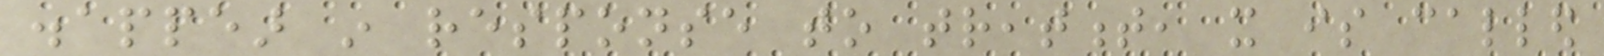disappear in response to treatment, it is called
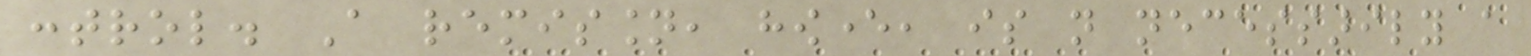control. A remission, however, is not necessarily a
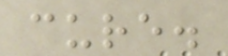cure.
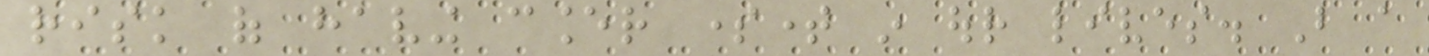risk of having cancer sometime in our lives. But a
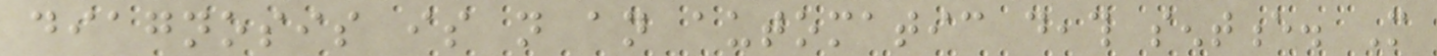diagnosis is not an automatic death sentence. More
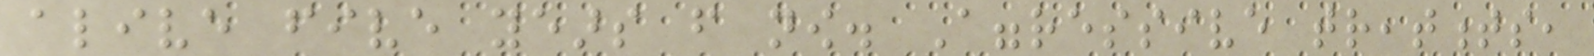alive five years from now. Aggressive treatments,
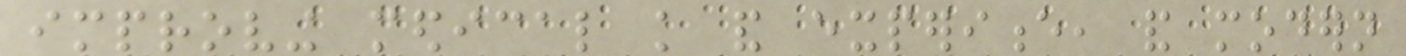improving medical knowledge and experience, and modern
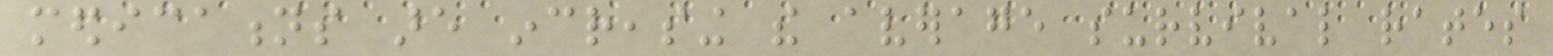medications are increasing the average survival rates
